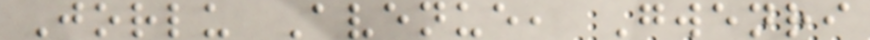Jorlu Avenue, Gwenri
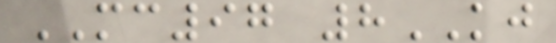MC97 8KJ
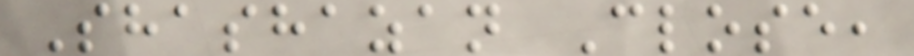Shashazan Close,
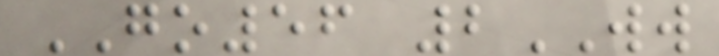GO56 2WW
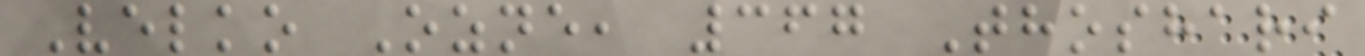Velko Ozne, 367 Thoshari
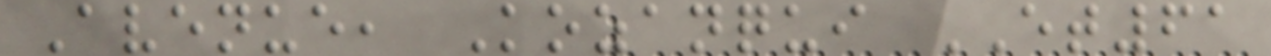Avenue, Kozanqui ET61
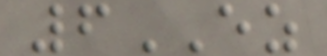6EZ
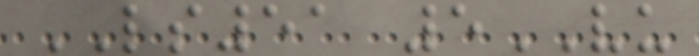LS51 5VU
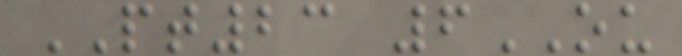PT23 6OU
